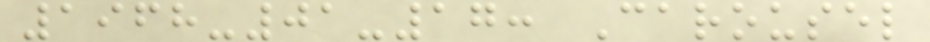1968-01-17: Carousel
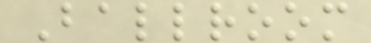Ballroom
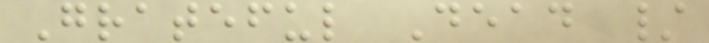Grateful Dead /
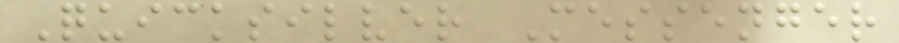Quicksilver Messenger
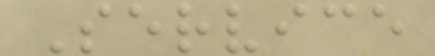Service
